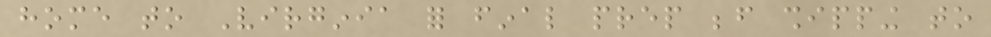home to Virginia for final prep before shipping to
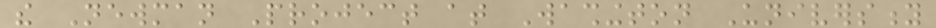the Newman Project at Washington University
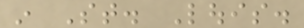in St. Louis.
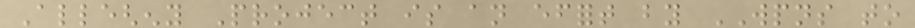Allegheny Project is an effort by WPNS to
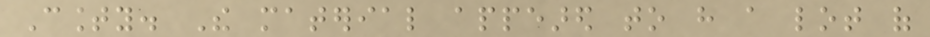County. The material appeared to have a lot of
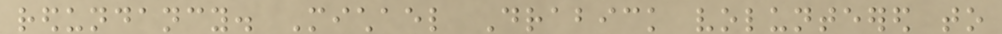redundancy. Michael Drabick volunteered to
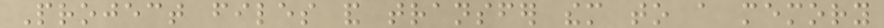Project files and transfer them to a memory
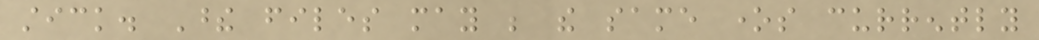stick. These files may be the same ones currently
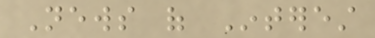News of Interest
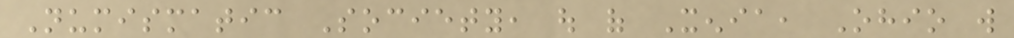Numismatic Society, out of Xenia, Ohio will
